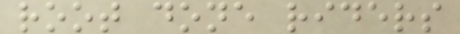root done riders
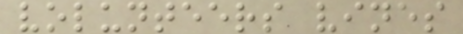volunteers vines
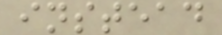instead
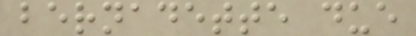bernadette due
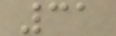31
